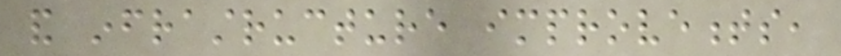and infrastructure improvements,
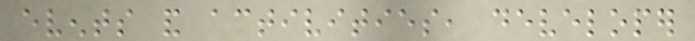events and activities, developer
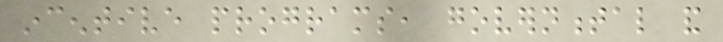incentive programs, governmental and
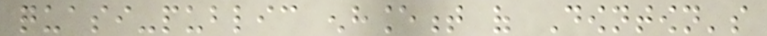quasi-public enhancement of Downtown's
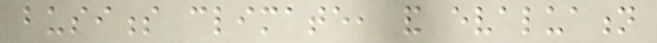business climate, and evaluation
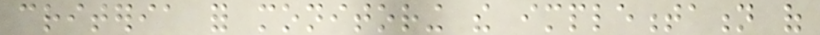criteria for monitoring the implementation of
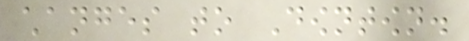changes to Downtown.
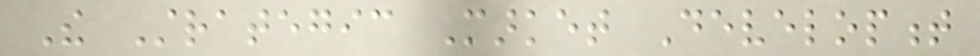The Strategic Market Development
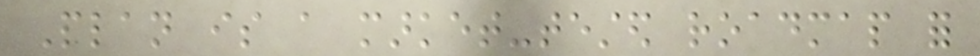Plan is a market-tested roadmap for
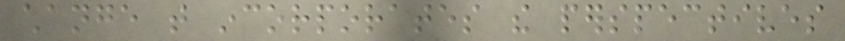change that incorporates the perspectives
